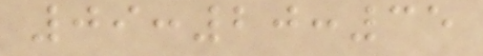09:20:35
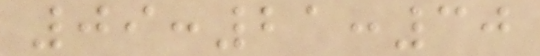09:21:30
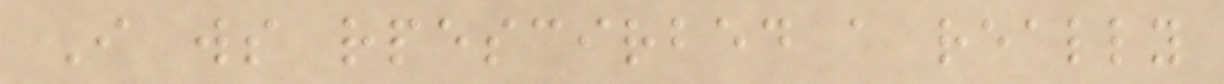I ws rpescirbed a really
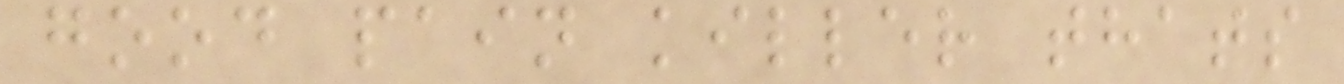good pain killer thats
